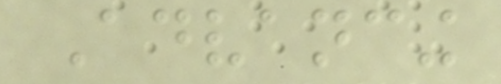Advancing
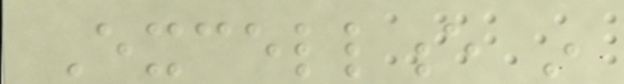Excellence in
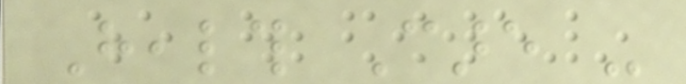Health Care -
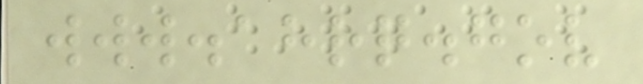www.ahrq.gov
